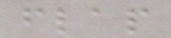flap
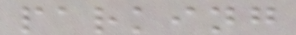parking
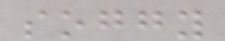soggy
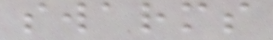swarms
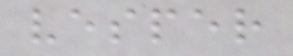vesper
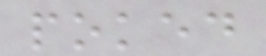poked
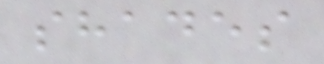shades
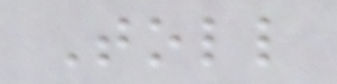Toll
